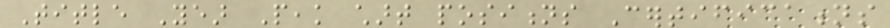Title Year Peak chart positions Certifications
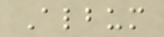Album
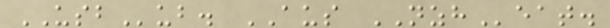USBub. AUS NZHeat.
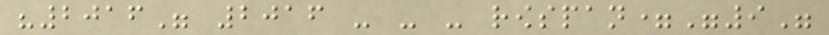"2016" 2016 - - - rowspan="9"
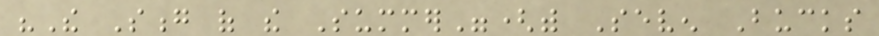"The Song of the Summer"(with Seven Bucks
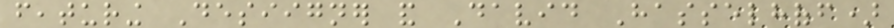featuring Desiigner and David Hasselhoff)
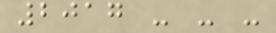2017 - - -
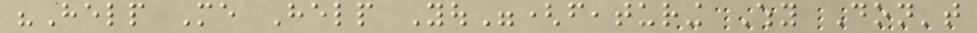"Help Me Help You"(featuring Why Don't
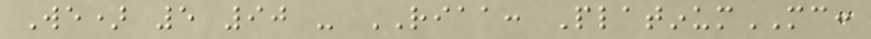We) 5 90 - RIAA: PlatinumMC:
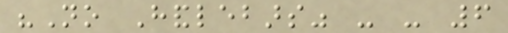"No Handlebars" - - 6
